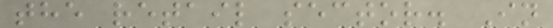the retail sector. In
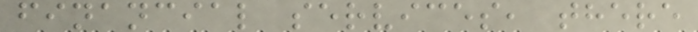financial services, there
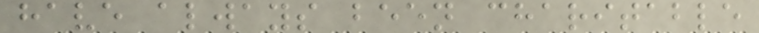have always been charitable
